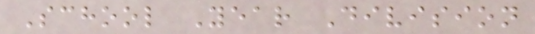School Year Division
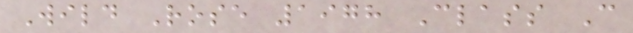Wild Rose 1978 Class C
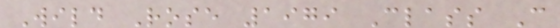Wild Rose 1979 Class C
